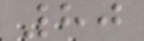80
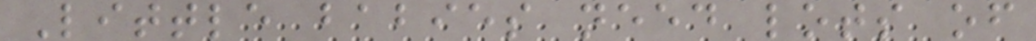Little babies need lots of
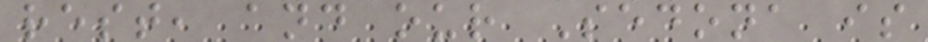rest, and our Sedona is
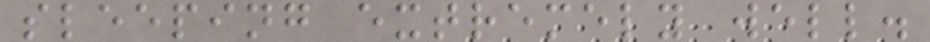sleeping extremely well.
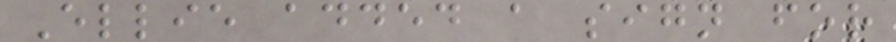Ellie added a sign for
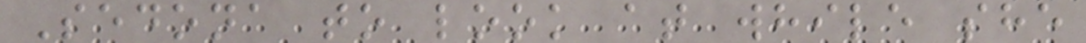Sedona to look at while she
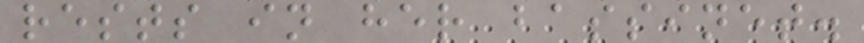rests in her bassinet.
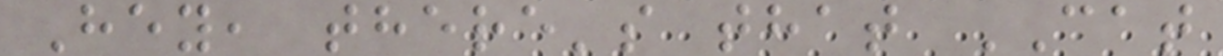Hey, there's that CAT
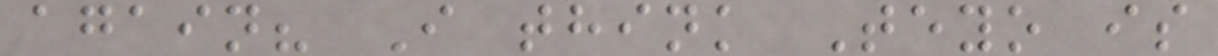again? I think Teyo is
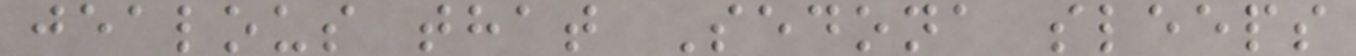jealous that Sedona sleeps
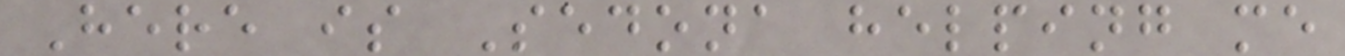Here is Sedona helping me
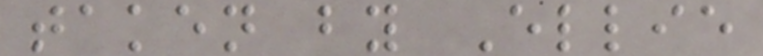taken by Ellie
